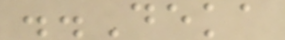..Deka
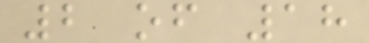2 of 18
